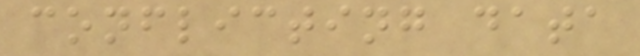conflicting data
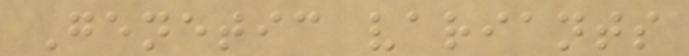Genetic variants
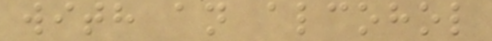with an alcohol
